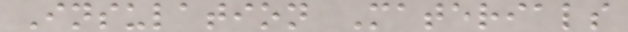Insulation Materials
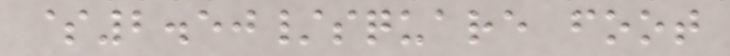$2.50/square foot
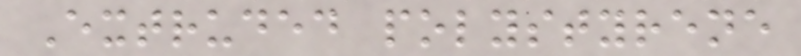Extruded polystyrene
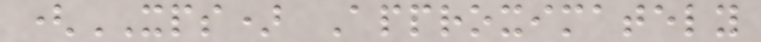(XPS) Approximately
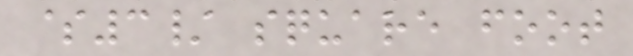$3/ square foot
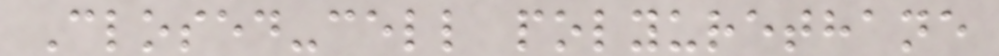Closed-cell polyurethane
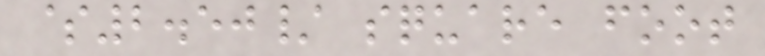$2.50/ square foot
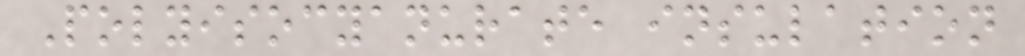Polyisocyanurate insulation
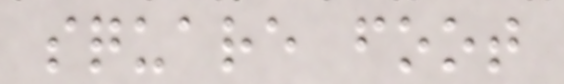square foot
